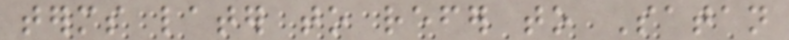terms later to refer to Satan
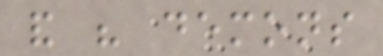and his demons
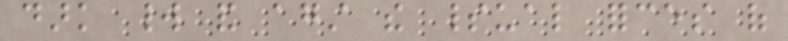dark world and against the spiritual forces of
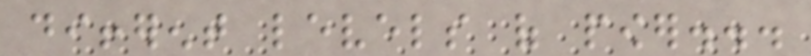different levels of power...
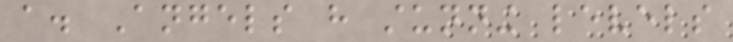a. Angels have stunning levels
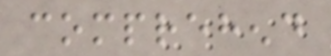comprehend
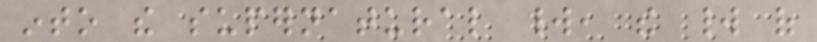into the supernatural world, the world of
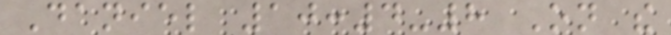Daniel 10:4-8 On the
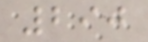290
